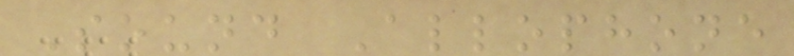Sound Allophone
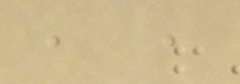, ,
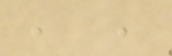, ,
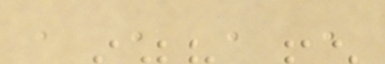, , , ,
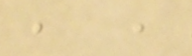, ,
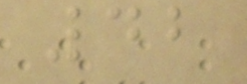42
